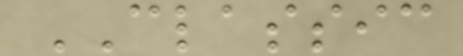CLASSIC
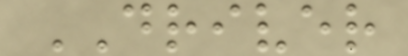DRIVER
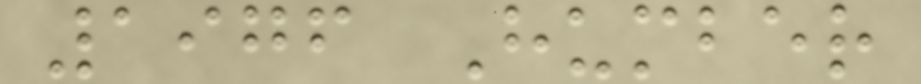1976 Humber
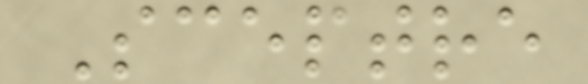Sceptre
